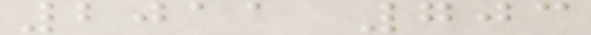2011 703
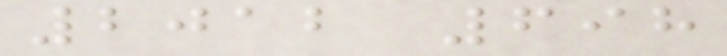2012 698
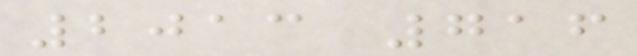2013 716
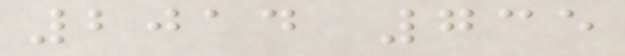2014 735
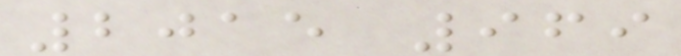2015 969
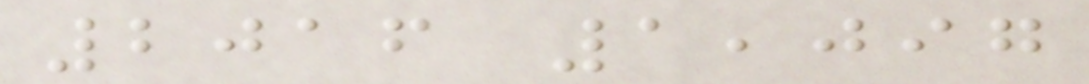2016 1,097
